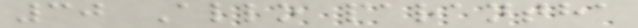30 Allo parantha
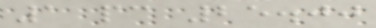1 pc 25.00
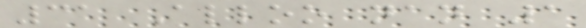31 Alloo nan 1
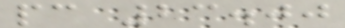pc 23.00
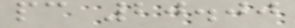pc 20.00
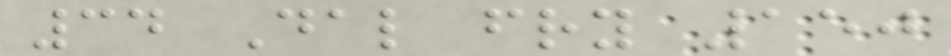34 Dal fry 150
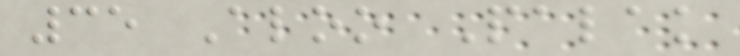35 Aloo Palak
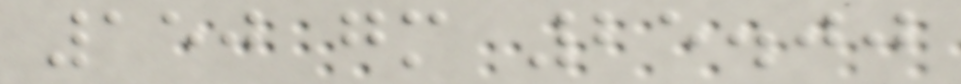150 gm 25.00
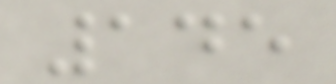145
